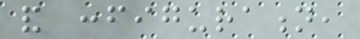and configuration,
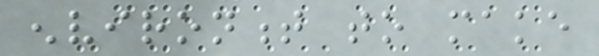environment to make
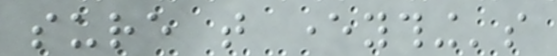sure that everything's
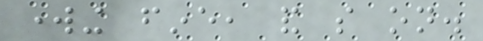working fine, and so on.
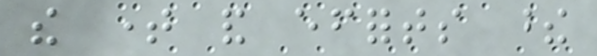the time and efforts these
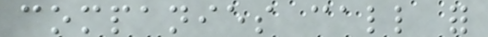companies call for
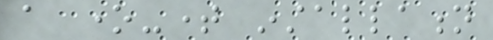a one-time installation
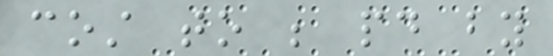cost to be paid by
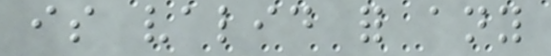is valid for any
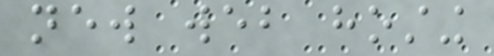new web hosting
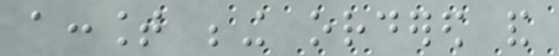account being ordered and
